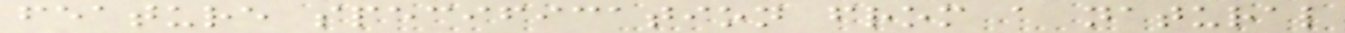feature specification from a natural
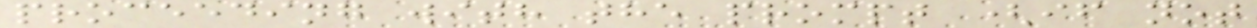proceeding with the prompt (if not
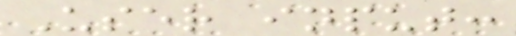User input:
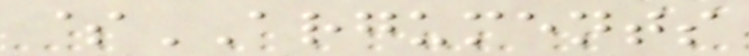$ARGUMENTS
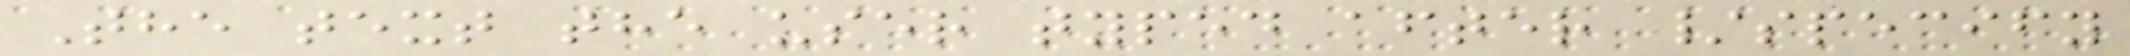The text the user typed after /specify
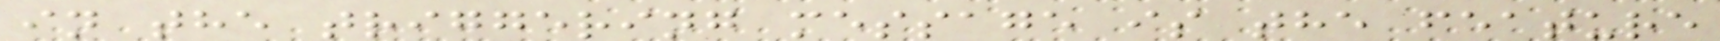in the triggering message is the feature
